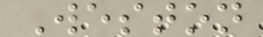Weston
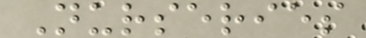Nurseries
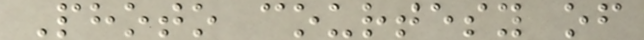Photo courtesy of
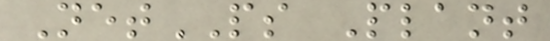NetPS Plant
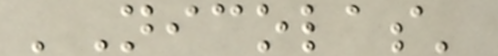'Nicolas'
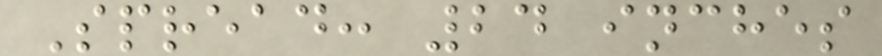Spread: 24 inches
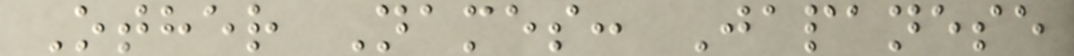Other Names: Japanese
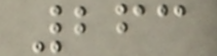263
